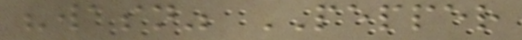"wasn" PEPPER
